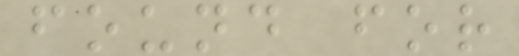found for
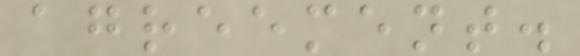agreement.
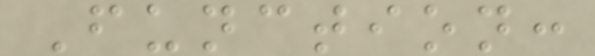Function:
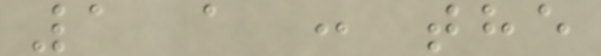1 a : the
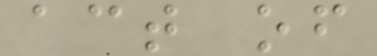act of
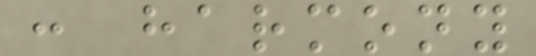: harmony
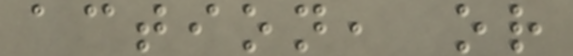action, or
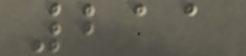211
